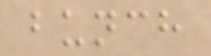bunch
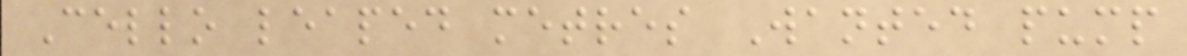Cello leaped metres Wanted pump
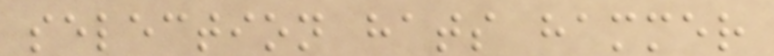selection hats hammer
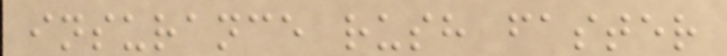insurance rush faster
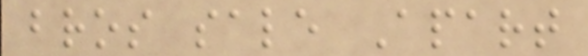bros sale Apart
